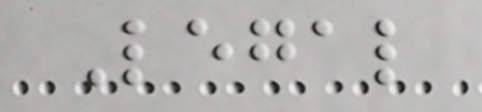Legal
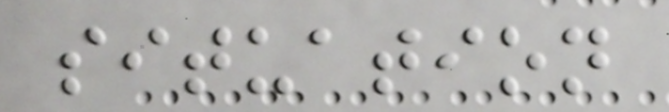situation
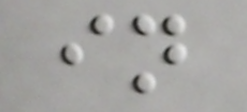in
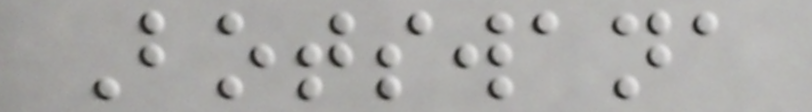Botswana
